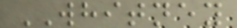WHITNEY
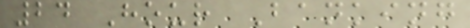24 Hour Banking
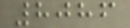8086
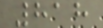818
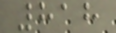818
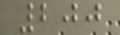200
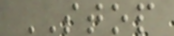STOP
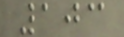103
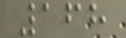168
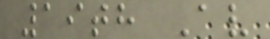19th Av
